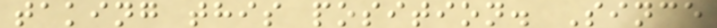taking this position. Since
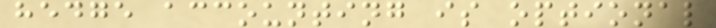hedge accounting is optional
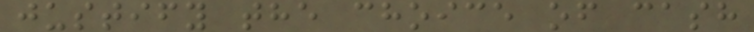justify the choice of cash
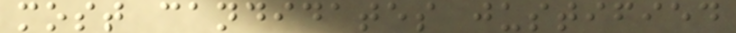most candidates justified
